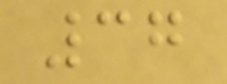37
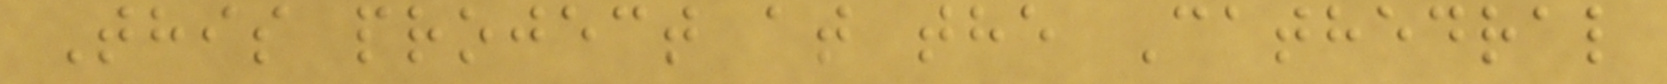This project at the Cathedral
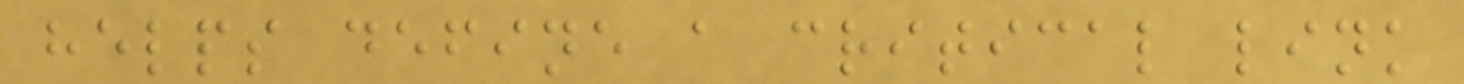helps define a critical link
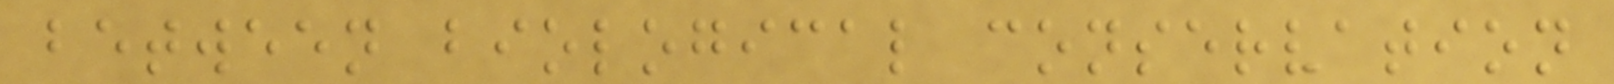between biological conservation
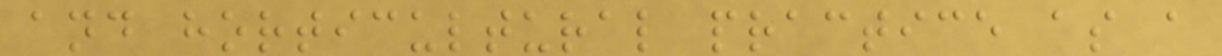and horticultural practice as a
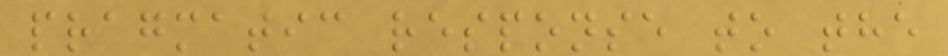pragmatic response to the
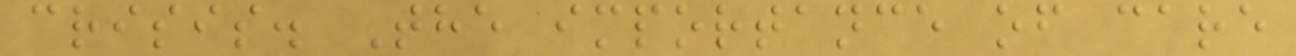crisis. The importance of care
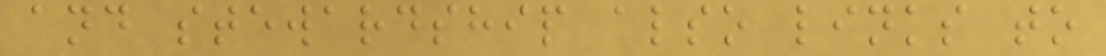and stewardship also links to
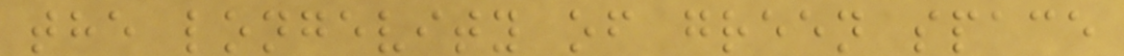the longevity of green space
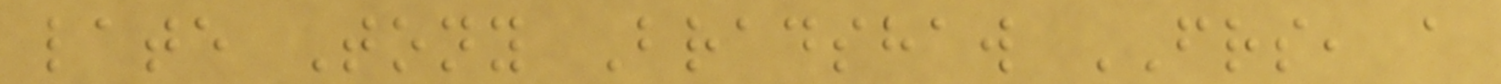late Tony Bradshaw FRS, a
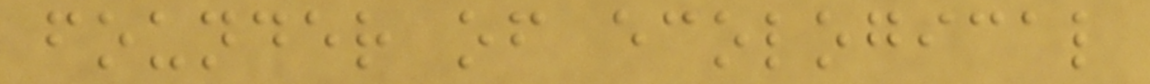founder of ecological
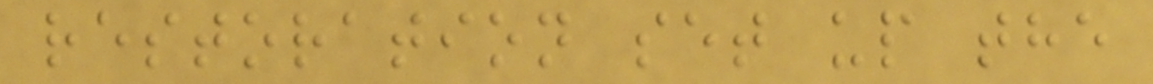restoration set up the
